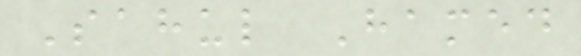Sahul Hamed
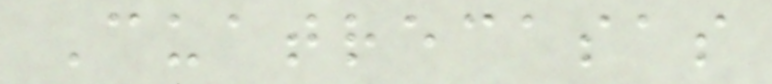Cuatrecasas
